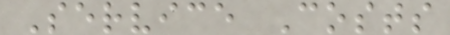Service Costs
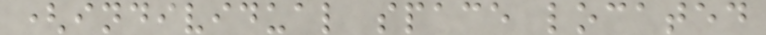(individual space located
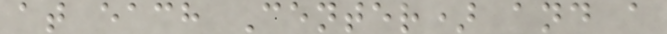at each Center) and a
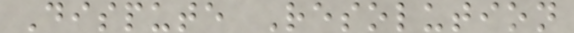Dispute Resolution
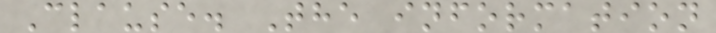Clause. The information
